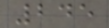245
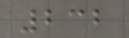232
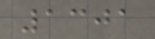1301
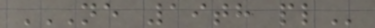NE 19TH PL
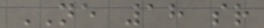NE 18 sr
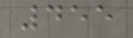455
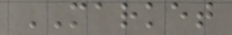MARKET
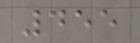455
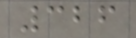326
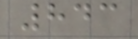843
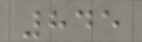845
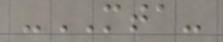-MTA-
